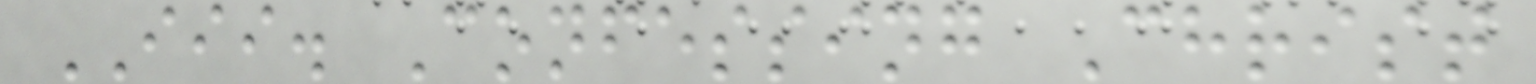III. Confessing Christ
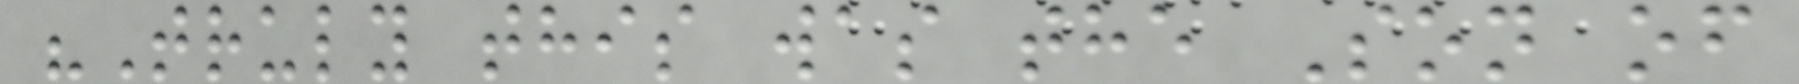"Truly this was the Son of
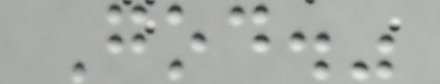God."
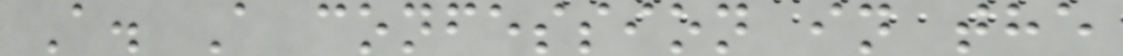A. A confession in the
